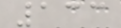133
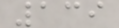139
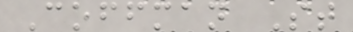Coffman St
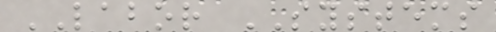LABOR SYSTEMS
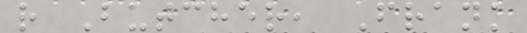r Butcher, Frank
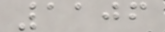1106
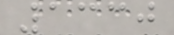1330
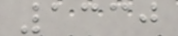1330
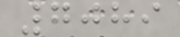7089
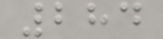284
